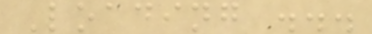Loading ...
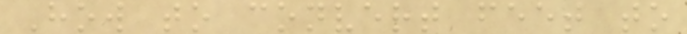How to convert feet to
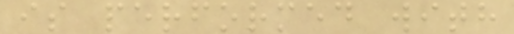is performed with
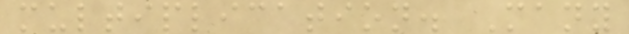multiplication. Many
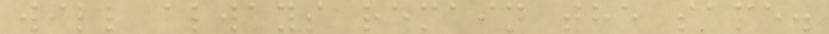will always remain the same.
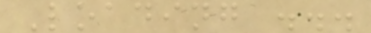Loading ...
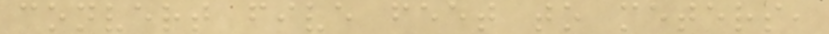convert five feet to meters,
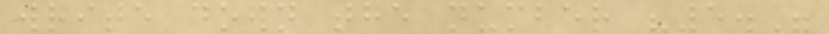write down the number "5."
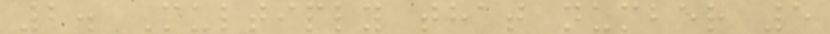2. Multiply that number 5
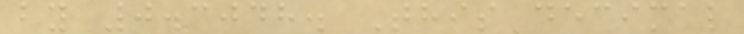by 0.3048. This decimal
